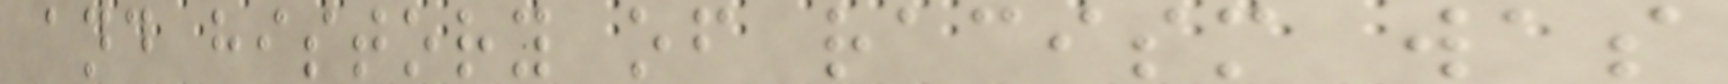and history of racism was
